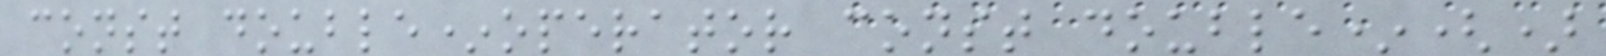const double*operator const double*()
